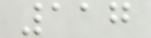117
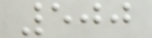500
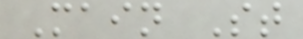Main St
